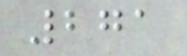271
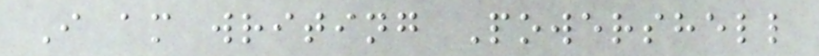I am writing Powershell
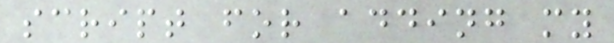script for adding my
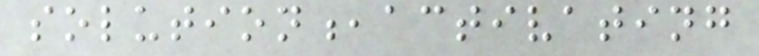solution,activating
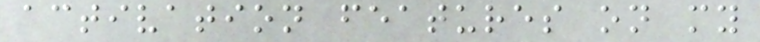activation features on my
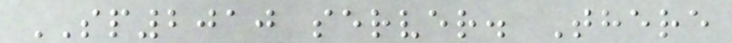SP2010 server. There
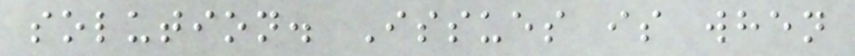solution. Issues is when
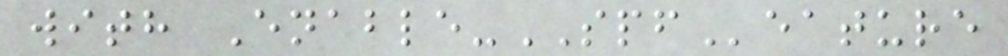with Enable-SPFeature
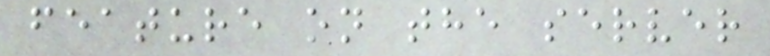feature on the server
